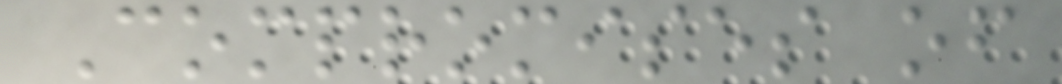Compromises of
